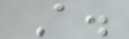A.
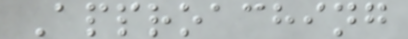Approaching
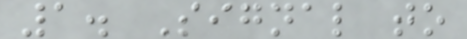1. Signal to
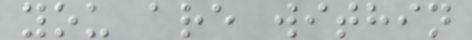you are within
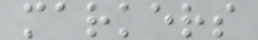markers
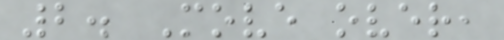2. Move over,
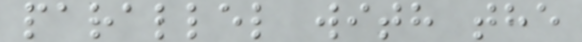parallel with the
